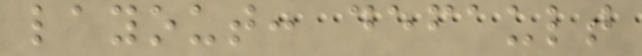layout: default
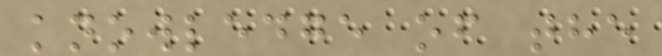knowledge of the
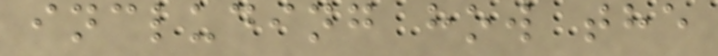including how the
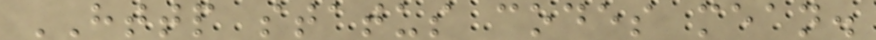HTTP status codes mean.
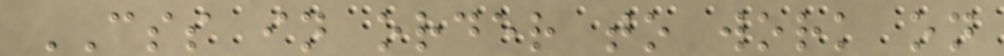CSS in order to work on
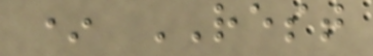* REST
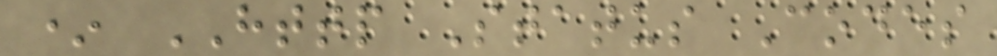* HTTP Status Codes
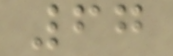67
